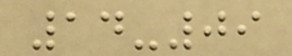14-09
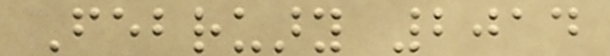February 2014
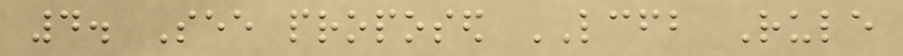4. See proposed LCFB Rule
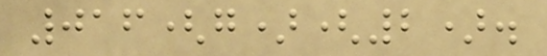016(g)(2).
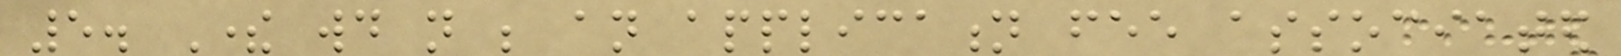5. There would not be an application fee associated
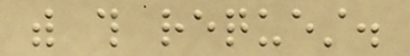with this request.
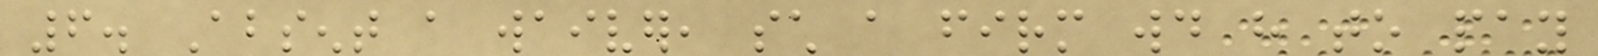6. Absent a waiver, such a firm would have to pay
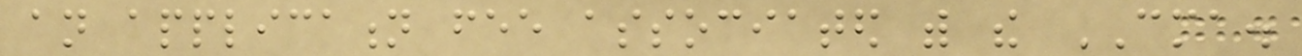an application fee associated with the CMA.
